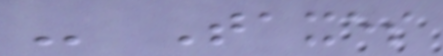- Taxes
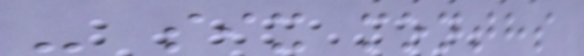- six months
